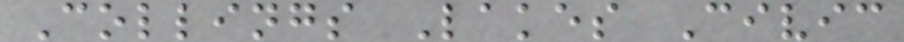Collings Lakes Civic
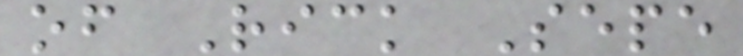of Rick Sepe
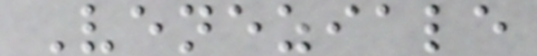Veneziale
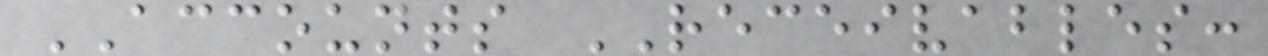ACCOUNTS RECEIVABLES:
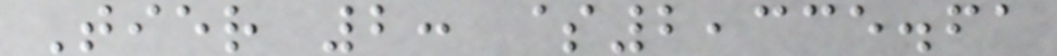Tier 2: $2,335.61
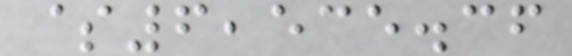$6,535.36
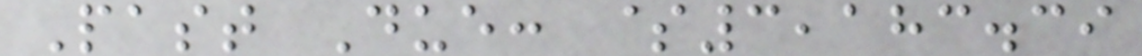Past Due: $3,183.39
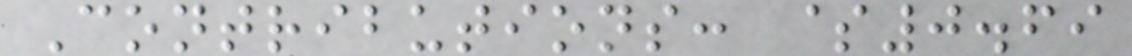Contributions: $0.69
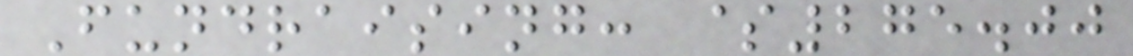Fundraising: $275.00
